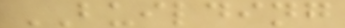BUILDING
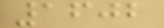1602
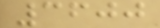3600
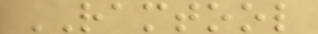RAMTOOL
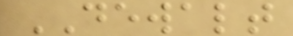DEWALT
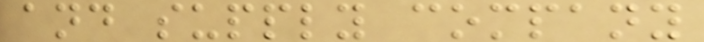and supply company
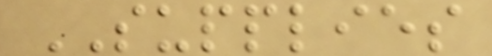SUPPLIES
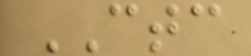CTC
